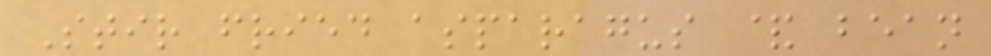Stir fried asparagus & bean
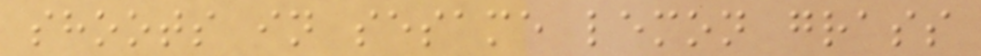shoots in sesame lemon grass
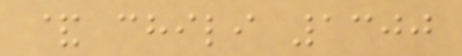& chili 1300
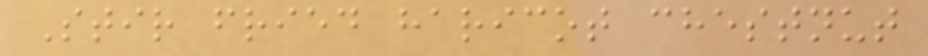Stir fried haricot chestnut
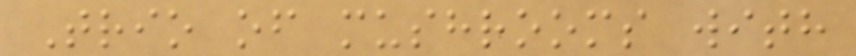Trio of mushrooms with
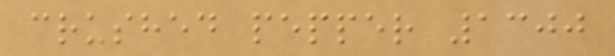crushed pepper 1300
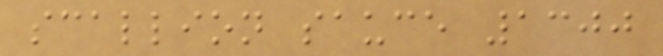scallion sauce 1300
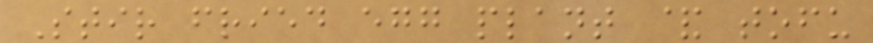Stir fried egg plant & tofu
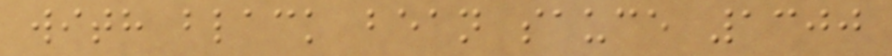with black bean sauce 1300
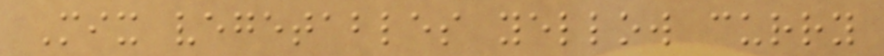Mix vegetables yellow curry
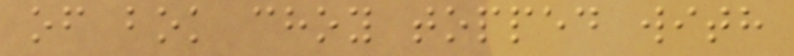of bok choy topped with
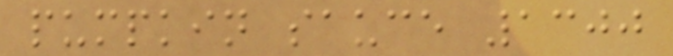pumpkin sauce 1300
